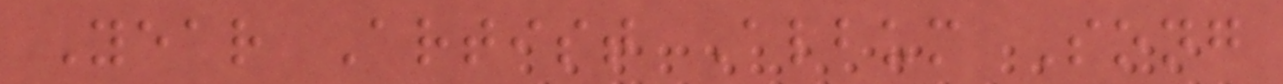Year Artist Album Song
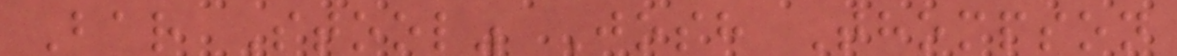Bar Stool" Josh Thompson
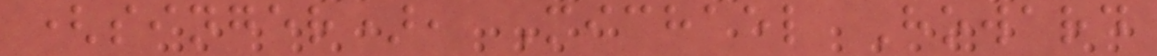(singer), Michael Howard
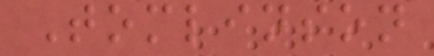Tomlinson
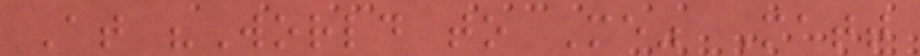At "World to Me" Matt
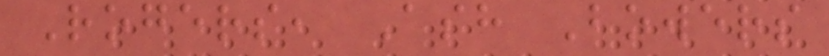Rogers, Ash Bowers
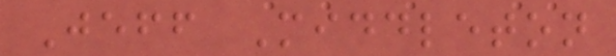Jeff Middleton
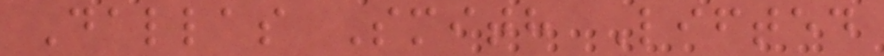Dallas Smith Lifted
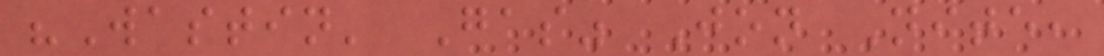"Wastin' Gas" Jon Nite,
